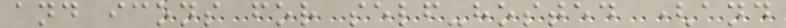and icons for self-hosted (and
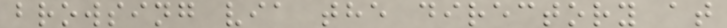browsing via the directory at
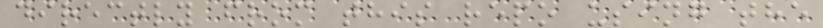directly from this repo using the
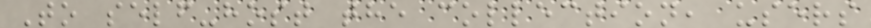To self-host the collection, users
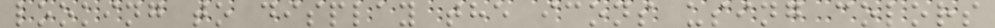looking to display the icons using colors
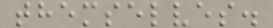themselves.
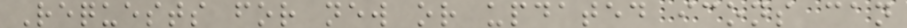Requests for new or updated icons can
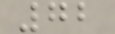72
